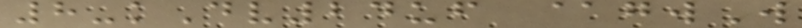8-kDv24uf @gwW
